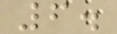6.
